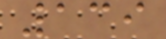139
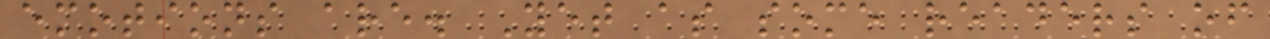emotions are. Yet as some readers of
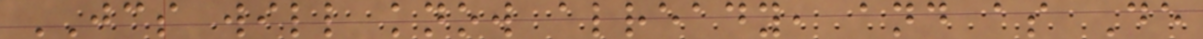JCS will know already, and as De
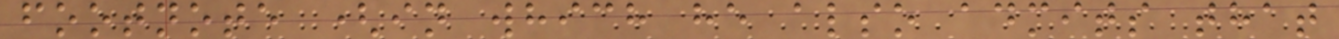footnote (in which he also admits that
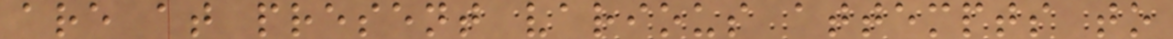are at present various attempts to
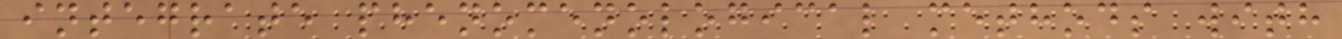integrate phenomenological methods with
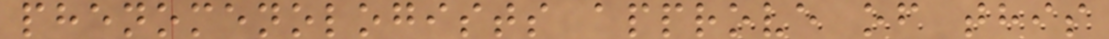phenomenologists approve of this
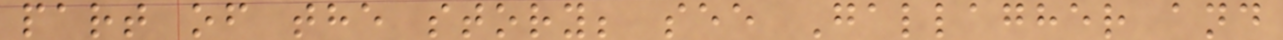part of the story; see Gallagher and
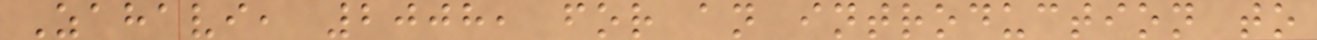Zahavi, 2008, for an introduction to
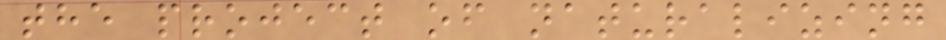the project of naturalizing
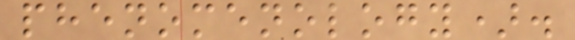phenomenology).
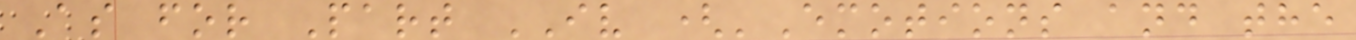As for Part IV ('Emotions and the
